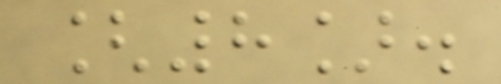[8].
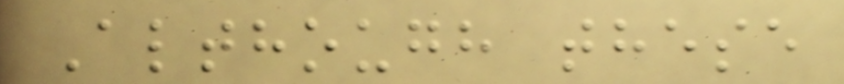Although these
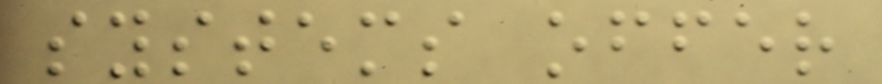systems offer
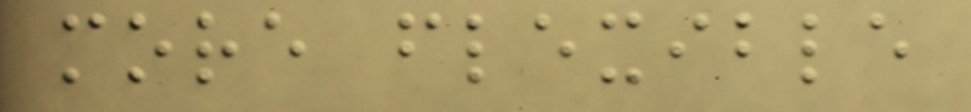more flexible
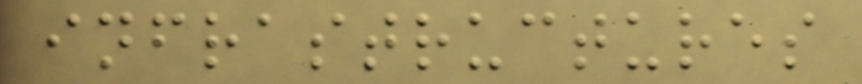infrastructures
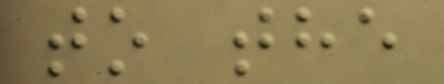to the
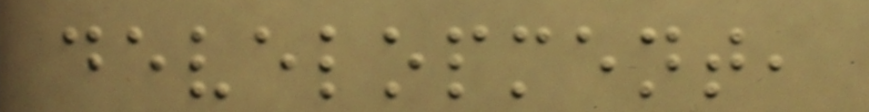development,
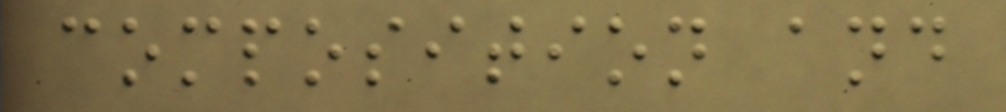composition and
